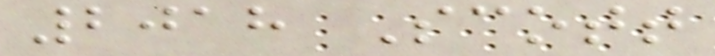2018 Scott
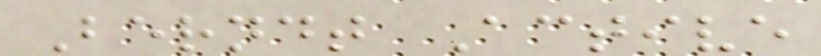Berndt Active
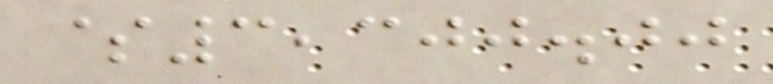$3,300.00
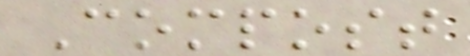Compost
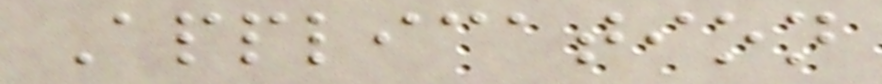Application
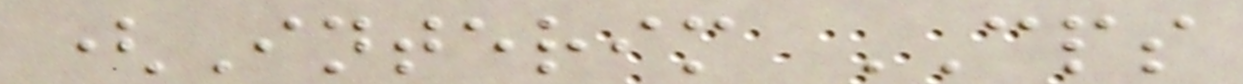(Interim CPS
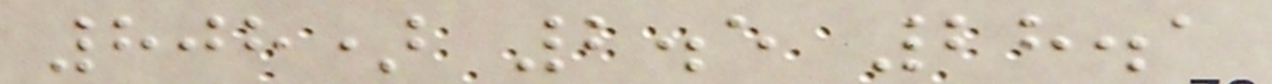808) 2.5 28.1
